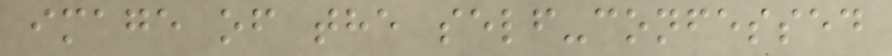image of the self-confessed
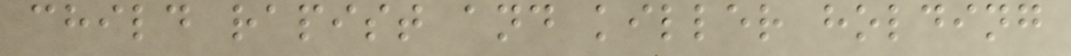child rapist and killer holding
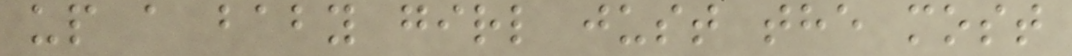up a baby girl just the most
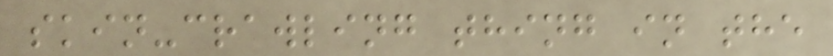skin-crawling thing in the
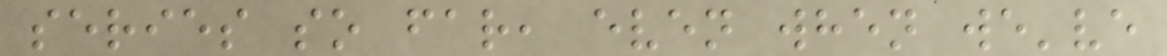series so far, even when we've
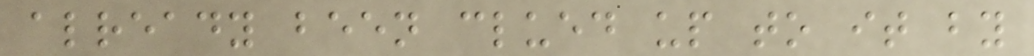already been clued up to it by
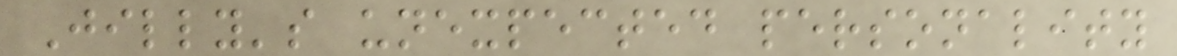Jilly's unexpected personality
